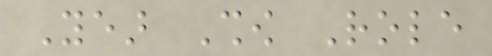Year Show Role
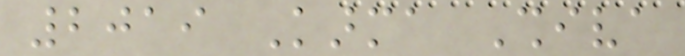2019 Karma Shiva
